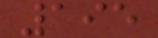195
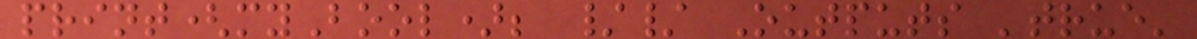print(myBool); // Outputs 'true'
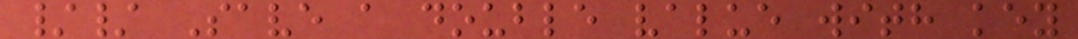// Save a double value with key
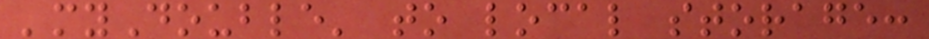'myDouble' to local storage:
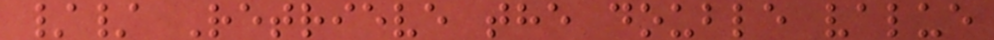// Retrieve the double value
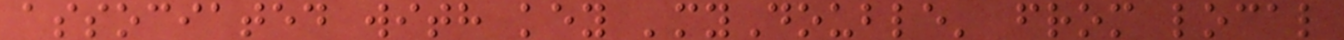associated with key 'myDouble' from local
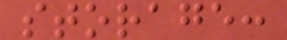storage:
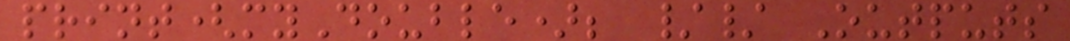print(myDouble); // Outputs
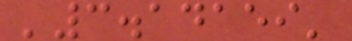'3.14159'
